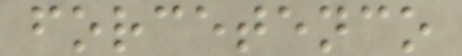forcetenco
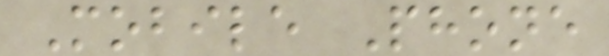Mobile Phone
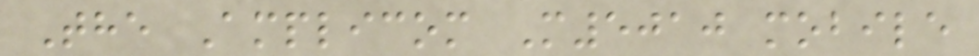The Amplicom M5010 mobile
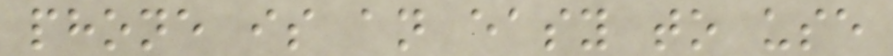phone is an easy to use
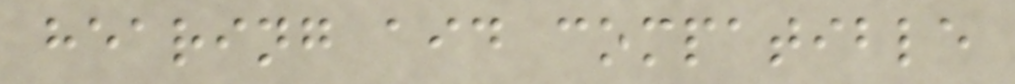hearing aid compatible
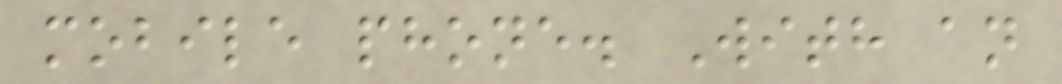mobile phone. With an
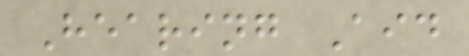Hearing Aid
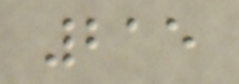215
